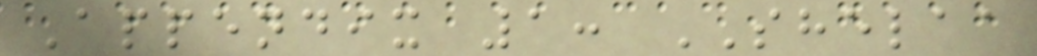Appendix 1: SHELAA
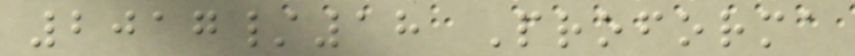2017/18 Proforma
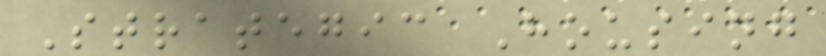Strategic Housing
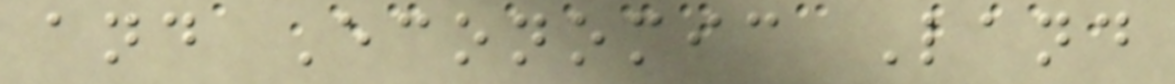and Economic Land
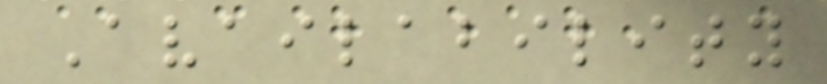Availability
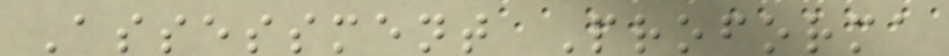Assessment Proforma
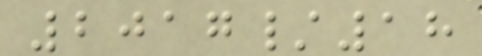2017/18
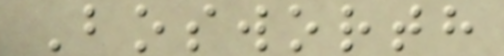Bosworth
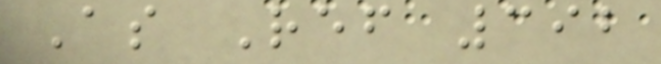As Ref 392
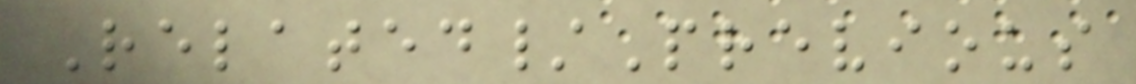Related/Previous
